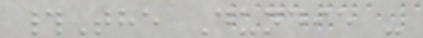#The Dundie -
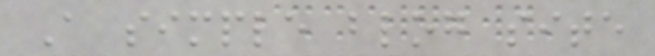A simple blog site
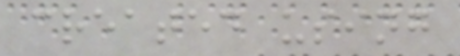created using
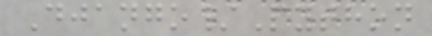Django/Python
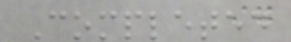Completed
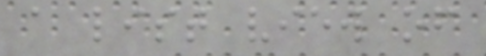a list view of
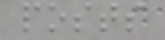posts
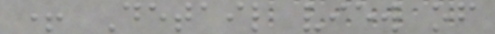+ Detail view of
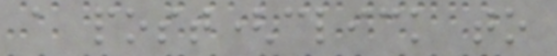a post(click to
